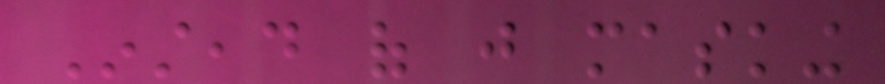Instead of just masking
